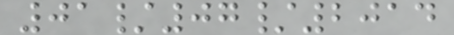01/07/2014
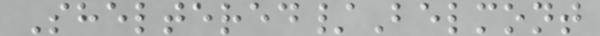Sheltered/Belmont
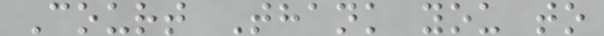Court Thank you to
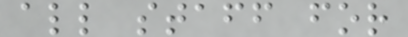all staff for
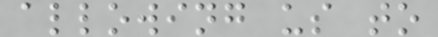allowing us to
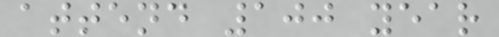attend 100 year
